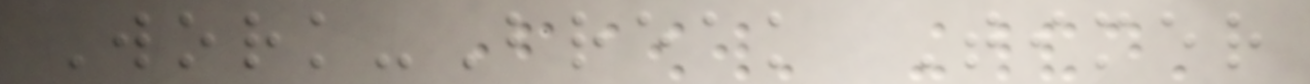Work-Break Timer
